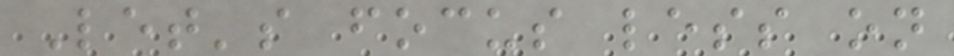Let's focus less on
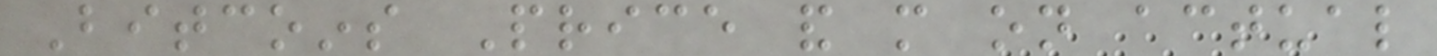Bitcoins Price and more on actual
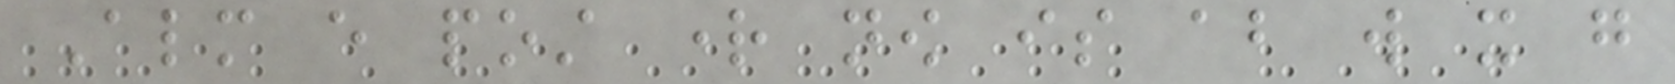Almost every post right now is about will it go
